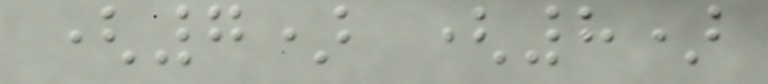(7) (8)
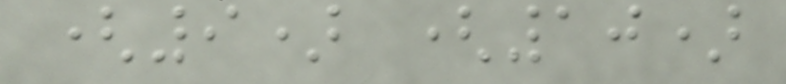(9) (10)
